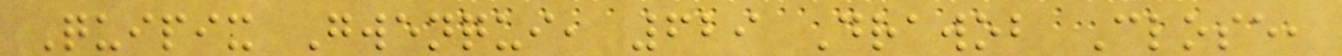Quipix Gwenqui, 629 Drawob Close,
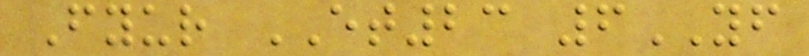Fyur ET23 6YF
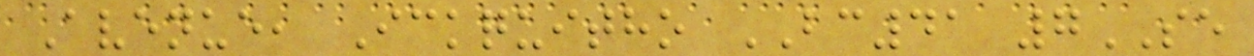Avenue, Ickquitho BC41 7SE
